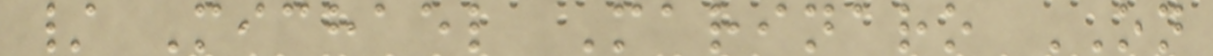/ Michael Marinaro ON
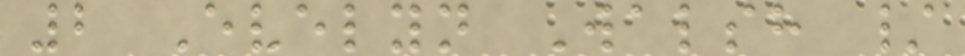2 Evelyn Walsh /
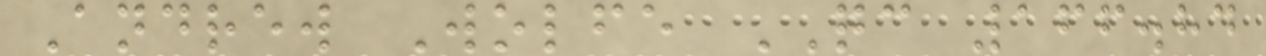Andrew Wolfe QC 166.84
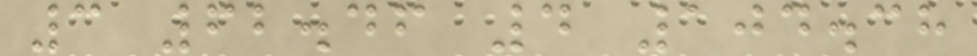3 62.46 4 104.38
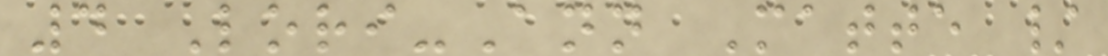4 Lori-Ann Matte /
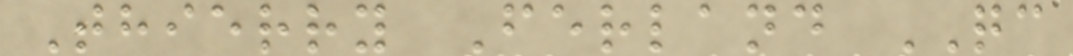Thierry Ferland QC
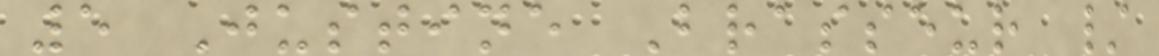5 Justine Brasseur /
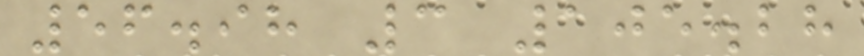56.98 3 105.28
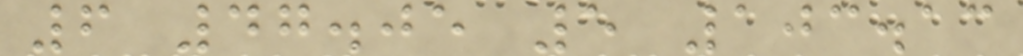6 47.05 5 103.13
